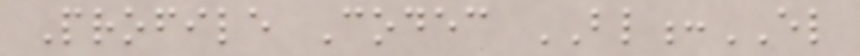Profile Codec BL:EL
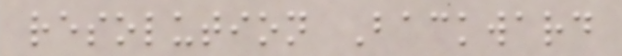resolution Backward
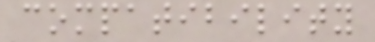compatibility
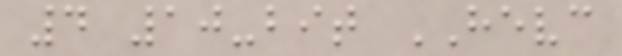4 10-bit HEVC
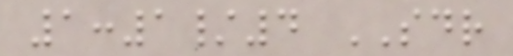1:1/4 SDR
